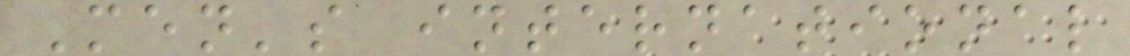Men's international
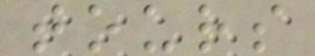tours
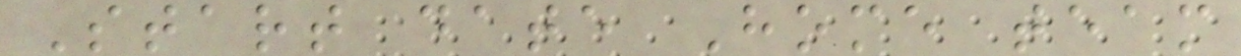Start date Home team
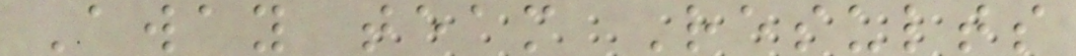Away team Results
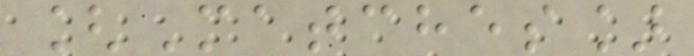[Matches]
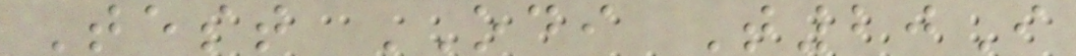Test ODI T20I
